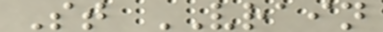St VRAIN
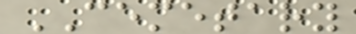CEMETARY
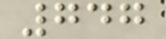747
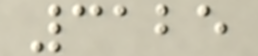3125
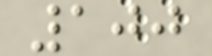100
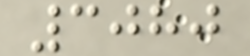3080
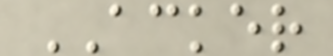ACKER
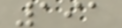191
